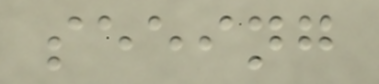seeing
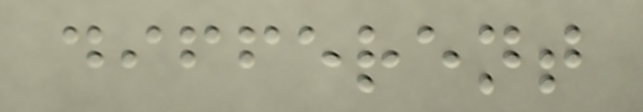different
